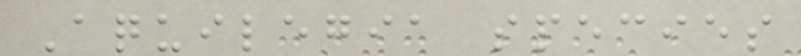Aquilegia species
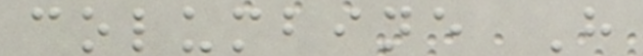columbine H
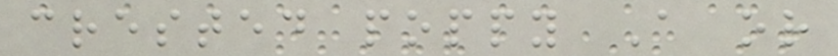crested poppy A or
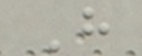H
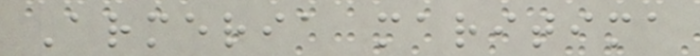Armeria maritima
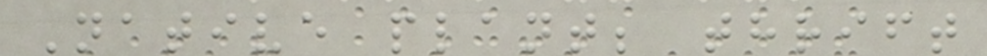Native plant; thrift
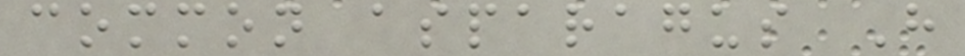common asparagus H
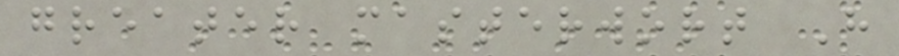greater masterwort H
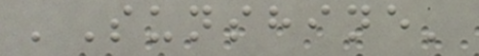'Sunshine'
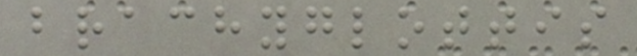brachyglottis
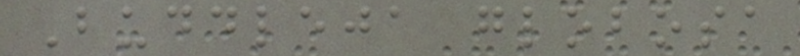Buddleja globosa
